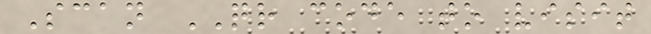Scan QR code to visit
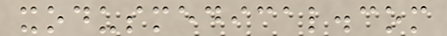xodusmedical.com
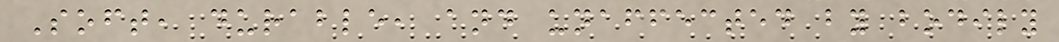Soft, durable, and unaffected by bodily
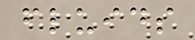fluids
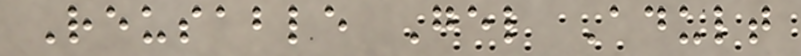Reusable Gel Adult
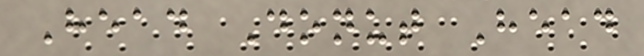Head Donut Head
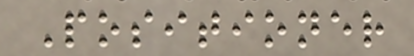Positioner
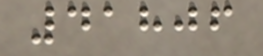41806
